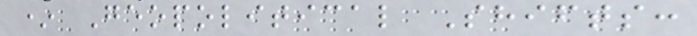* Geopolitical Shifts:
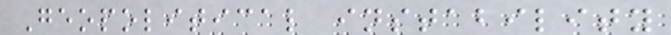Geopolitical instability
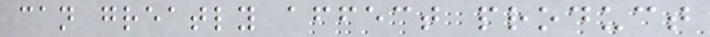can greatly affect product
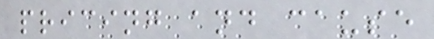pricing and cause
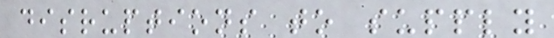disruptions to supply
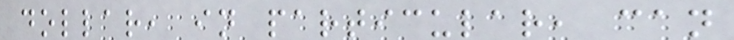dollar, in particular, can
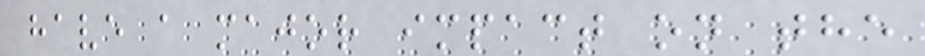have a major impact on the
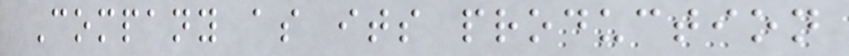Company as its production
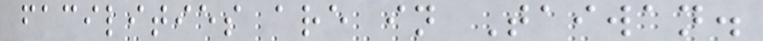facilities are in Taiwan.
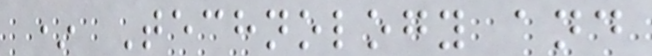* Technology and
